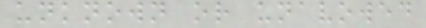unknown or unavowed
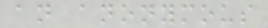an anonymous
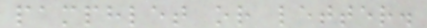pamphlet or letter.
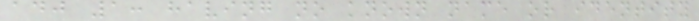adj 1: having no known name or identity
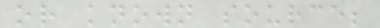or known source;
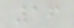16
